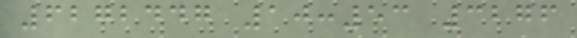6272447 10:53 3276
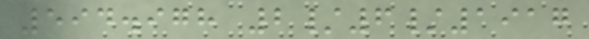594.978 2/6/1917
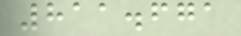811.671
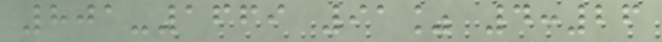801-1669 91% 4:26
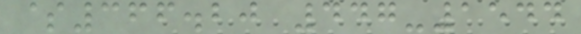$366.20 447-1544
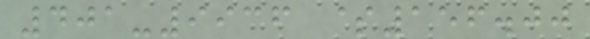401-9936 $156.00
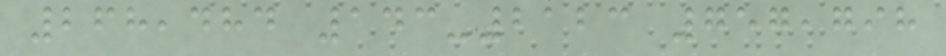268,484 143-2123 757,798
